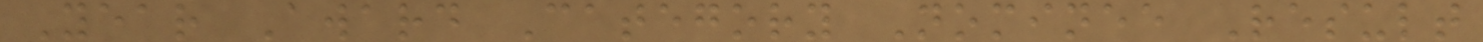Year Award Category Nominee Result
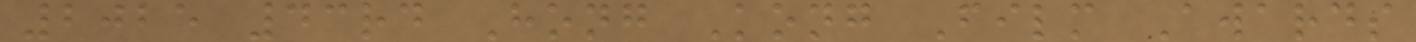2025 43rd Hong Kong Film Awards
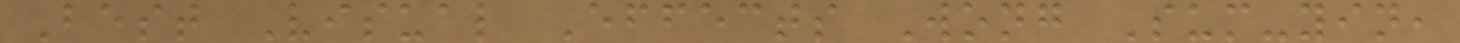Best Visual Effects Wong Sum-yin,
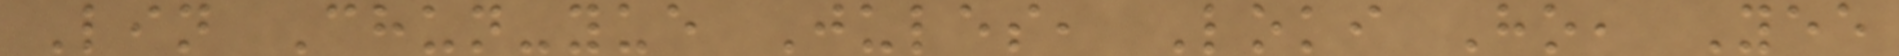Lin Chun-yue Jules, Loki Ho, Yee
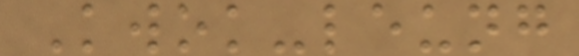Kwok-leung
